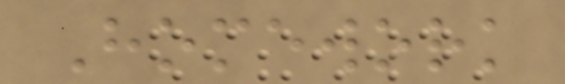Homework
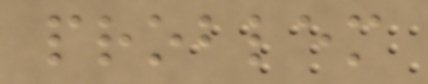problem
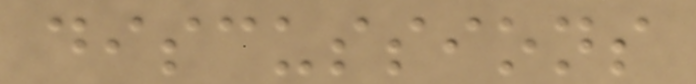discussions
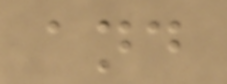and
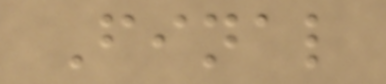Final
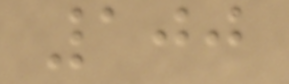100
